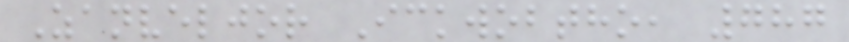Zanveljor Ickwobtho, 787
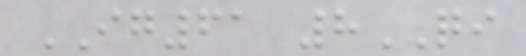IG61 8QI
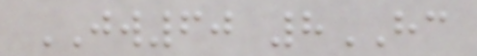JW60 8HC
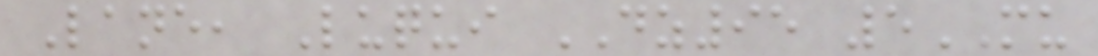Lane, Luqui DZ95 5MU
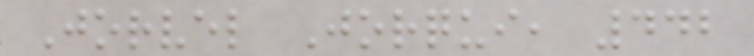Jorvel Jorqui, 442
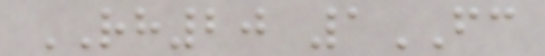RH20 1FC
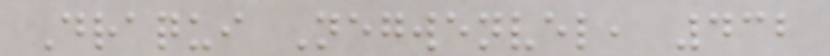Draqui Negwenvel, 432
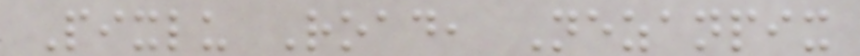Pixlu Road, Nezanpix
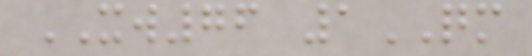XW76 1QM
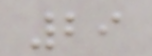29
